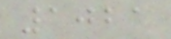1021
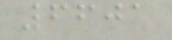6601
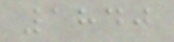1840
